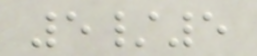5/5
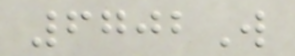6702W
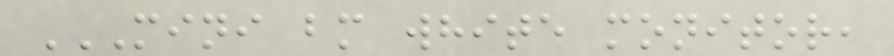MINI BM WHITE MONITOR,
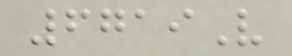6719V
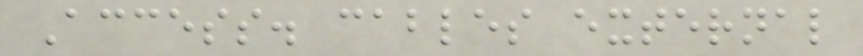Access. cables external
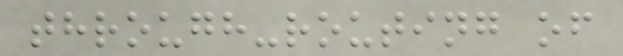through-routing of
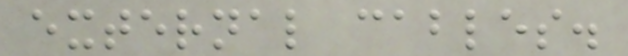external cables.
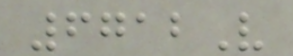6712V
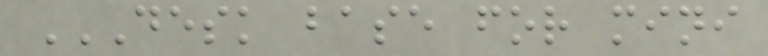DESK BASE FOR MINI
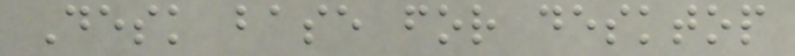Desk base for desktop
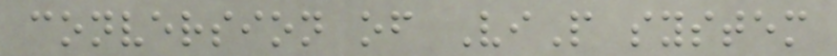conversion of ViP system
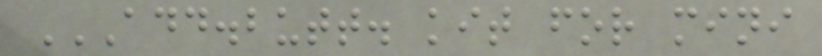ADD.BUTT. KIT FOR MINI
